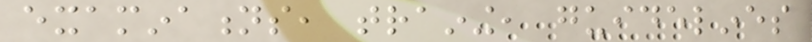examinations, training, guidelines
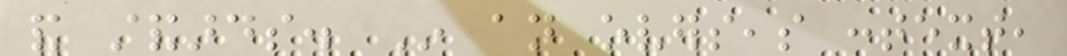and standards. In an overseas context,
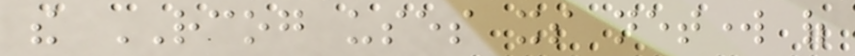the RCOG uses its network of
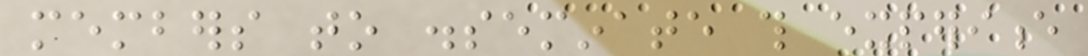members to disseminate this experience
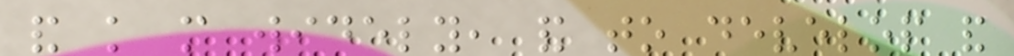and knowledge more widely, and to develop and
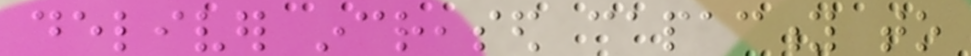deliver increased capacity to
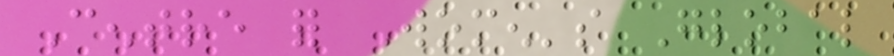Centre for Women's Global
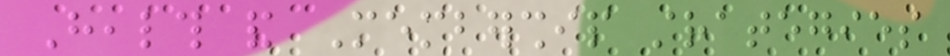Health and Membership strategies
